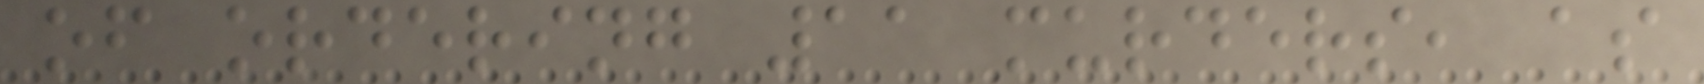of ordering 11 murders, as
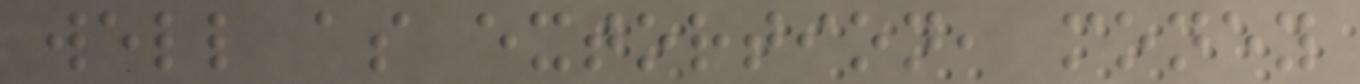well as extortion, money
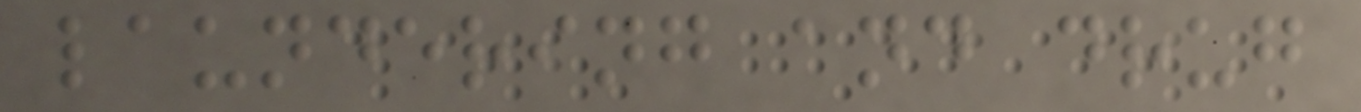laundering and drug
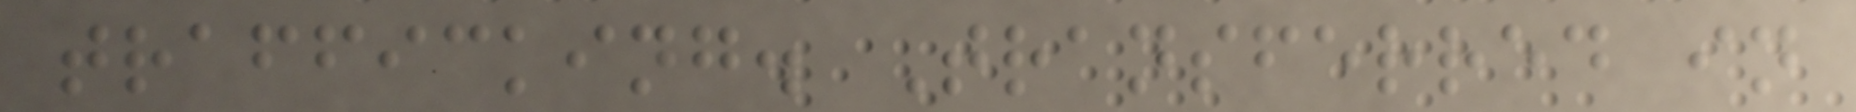trafficking. Transferred in
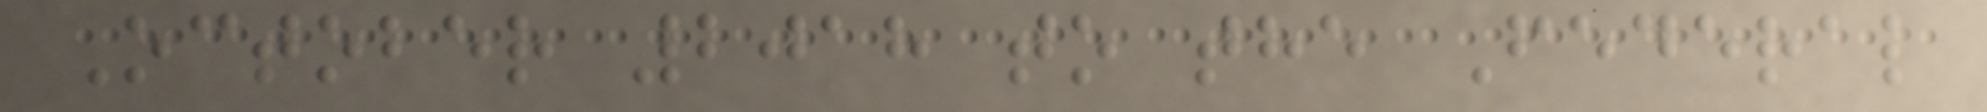October 2018 to the Federal
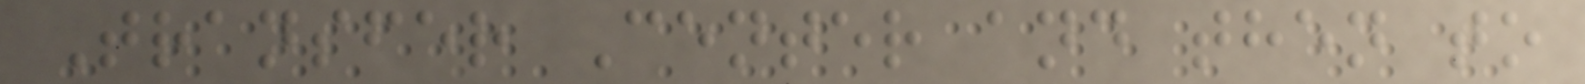Transfer Center and then to
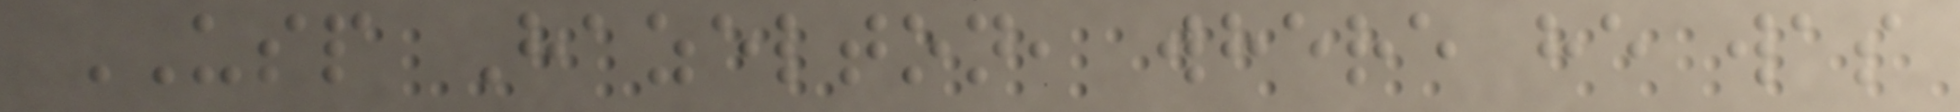USP Hazelton, where he was
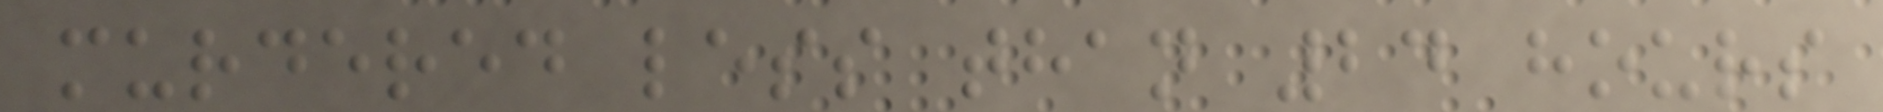murdered less than 24 hours
